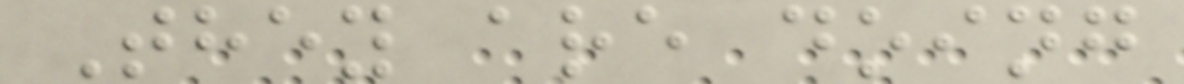They are doing
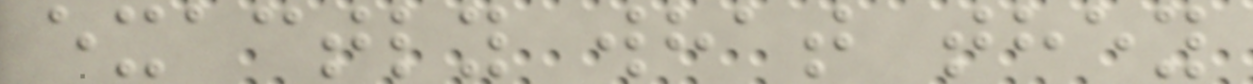exactly what they
